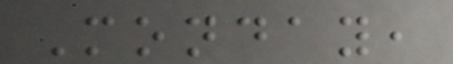Monday,
